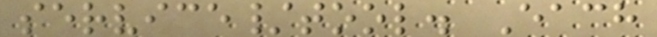service/tool. Each
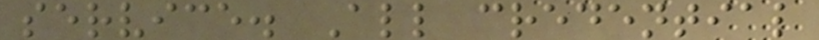service. All credential
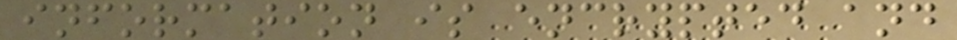information is encrypted and
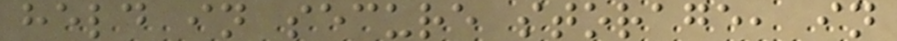held in secure storage, in
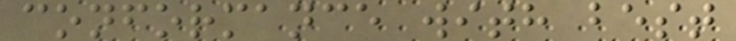conformance with best
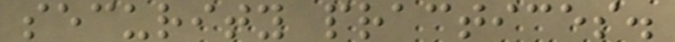security practices.
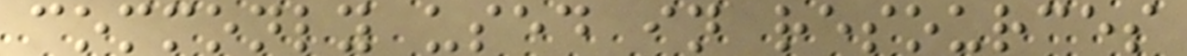commonly used in resources
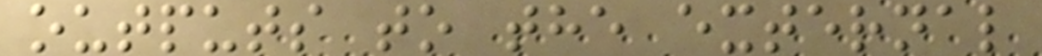outputs to the external
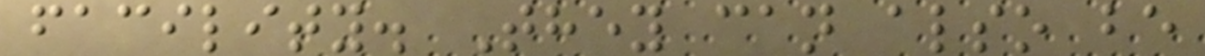facility. They can also be
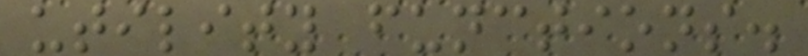utility functions.
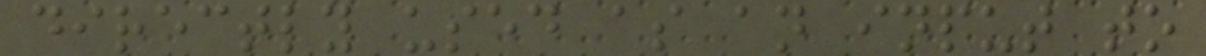directly used as an input to
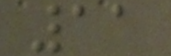11
